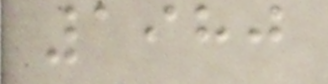1980
